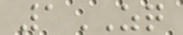1ZQ
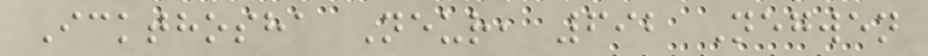Ickthosha Neur, 692 Negwen
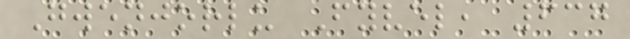Gwenjorlu Fyvel, 637
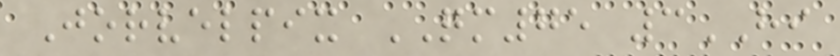Jorvelpix QM75 3HI
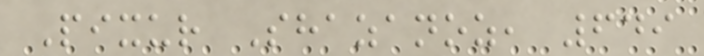Pixur Shazanoz, 649
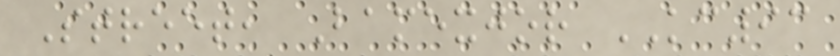Street, Bamexjor KC93
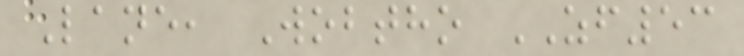Lane, Wobtho ZF53
